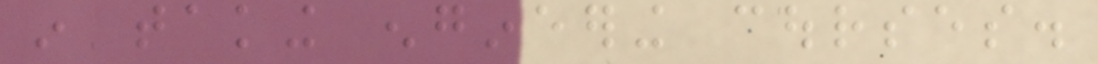in taking engineering courses.
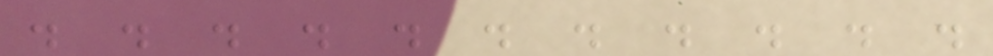. . . . . . . . . . .
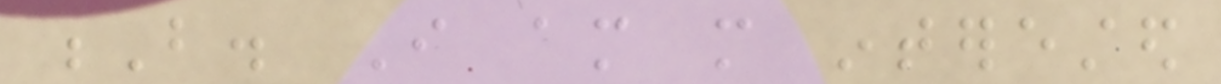B. I am more interested
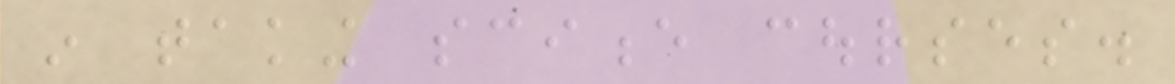in taking science courses.
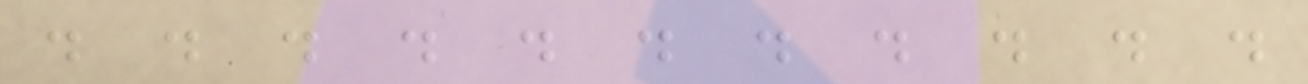. . . . . . . . . . .
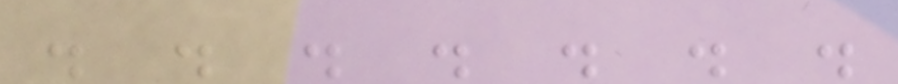. . . . . . .
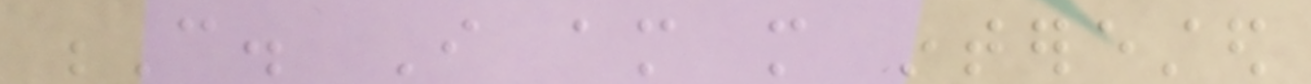C. I am more interested
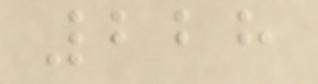228
